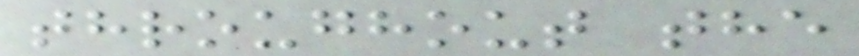throughout the
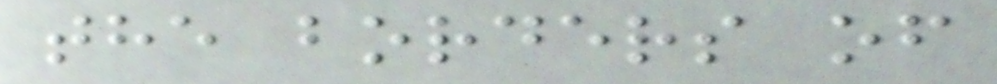the borders of
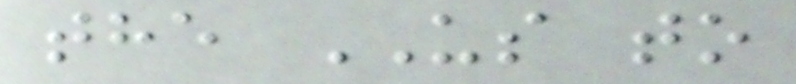the US to
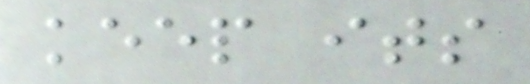keep its
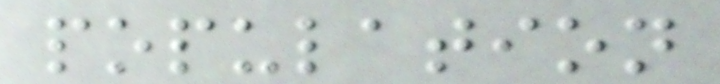population
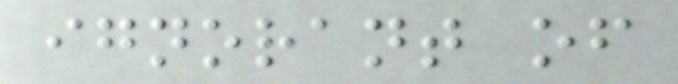ignorant of
